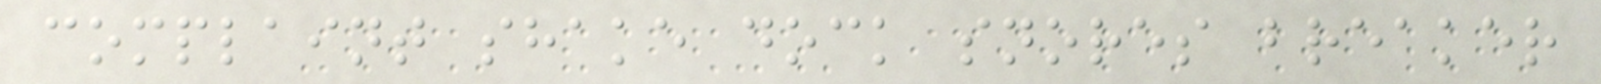complaint shake dock snores breaker
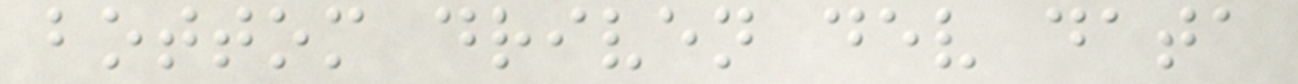bottom driven dev data
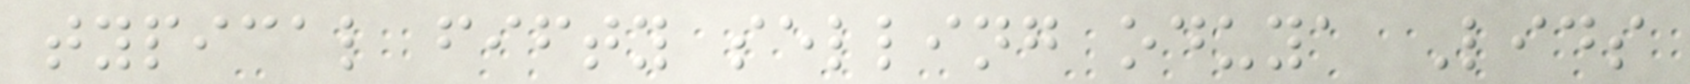typical fifty selling oduya Lids
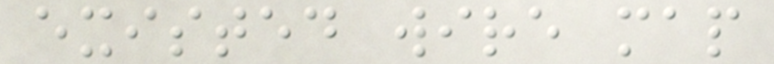existed wire map
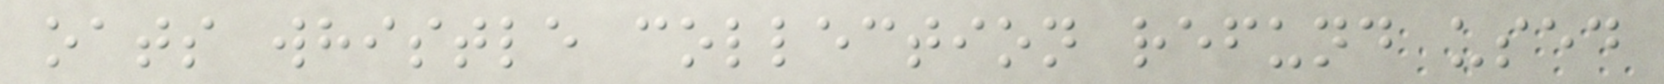oats whistle collection refund used
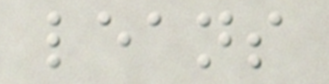leans
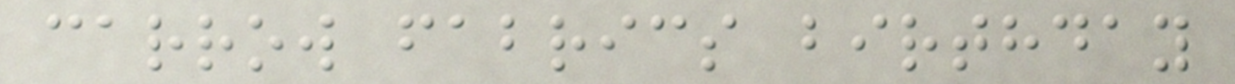carrow fabrics birthday
